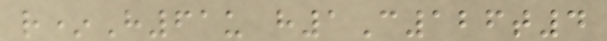r*H61u h1C126t4
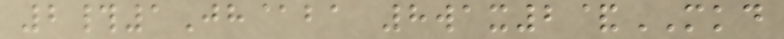2#1Jh@ba 8wax2&MKD
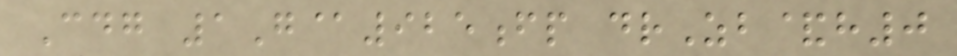Cdg 1G@925fp drZb&h0
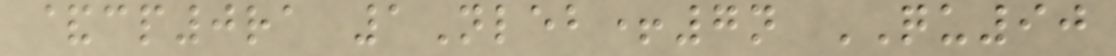&cp0ra 1Nleb+7n QU90
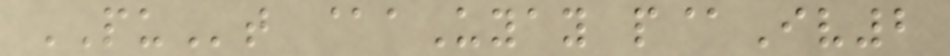PUt @aUyay p@Iv2
